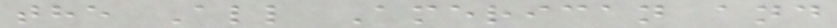the All American and
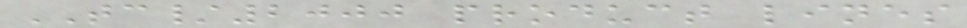TC/2000 product lines
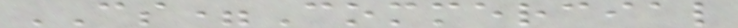CS=Commercial
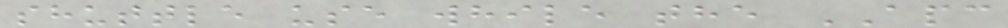shuttle use while the APC
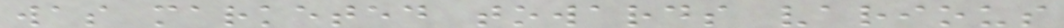was marketed towards various
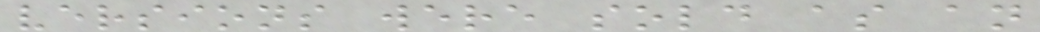versions were sold as an
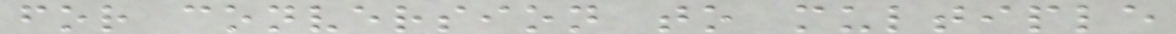for conversion to multiple
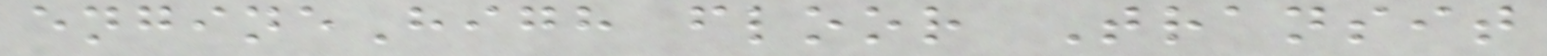engineHigh floor Transit
